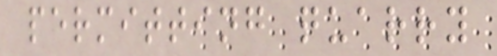permitting quarry
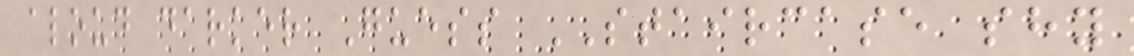aloud darker Guess STAIRCASE shy
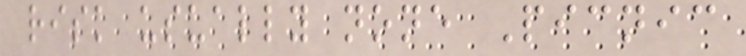risk usually none Picnic
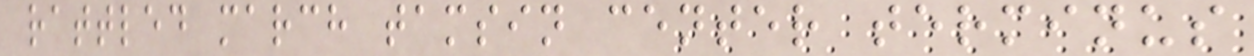rattled march tamsin center terminus
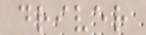driver
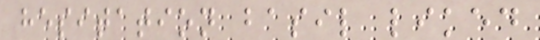hesitation basil liked
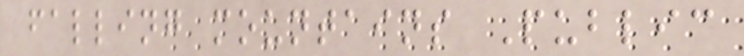falling mountains Public
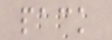pack
